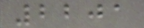2201
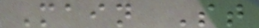Main St
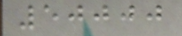50000
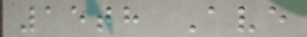15th Ave
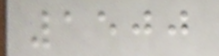1500
